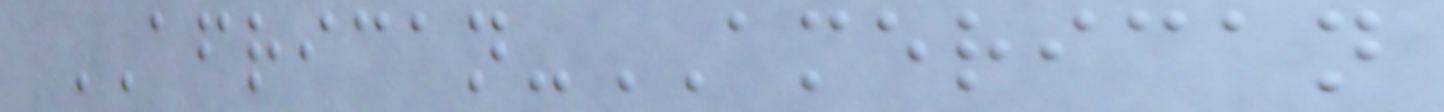AFRICAN-AMERICAN
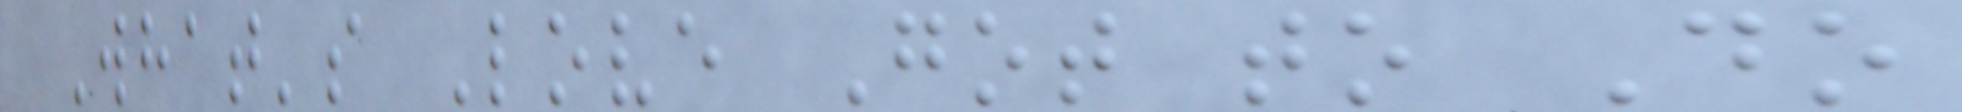What's Love Got to Do
